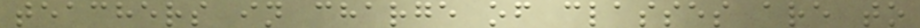teachers in charge of classes are to
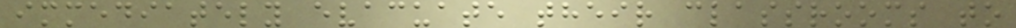immediately evacuate their classrooms to
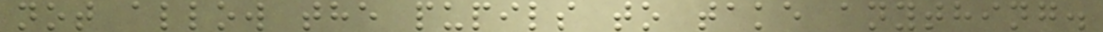not allow the pupils to take anything.
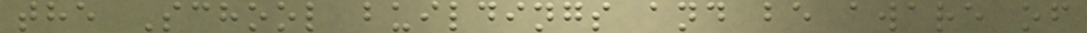the School buildings and be aware of
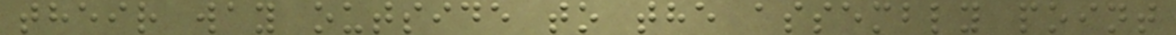their way outside to the assembly point
